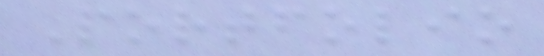Portfolio
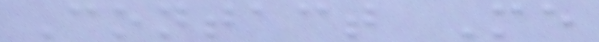Contact Me
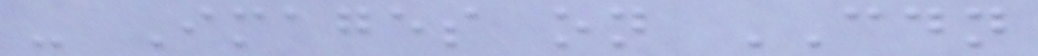- Images on CDN
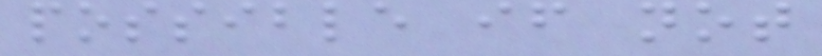possible if not
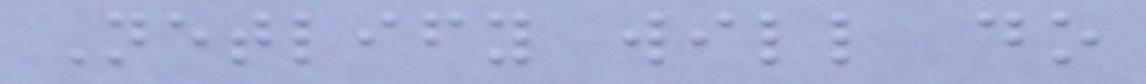Netlify will do
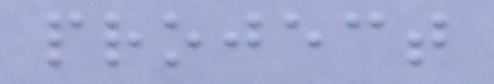project
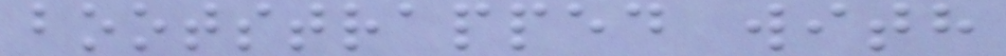bootstrapped with
